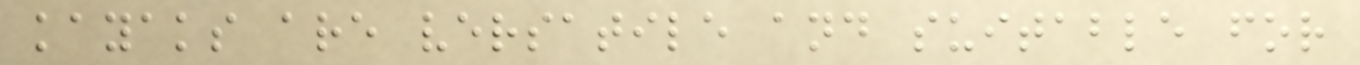kayaks are versatile and suitable for
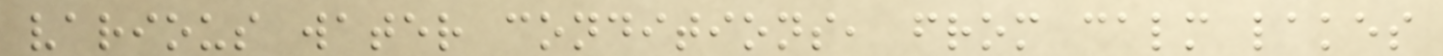various water conditions, from calm lakes
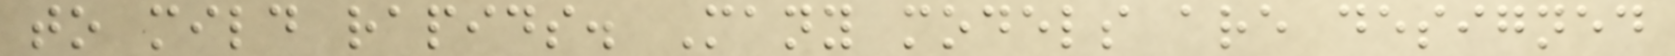to mild rapids. Many models are designed
